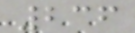236
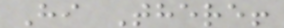Hi There!
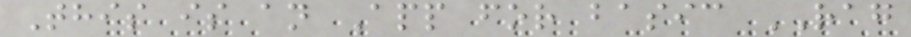This is an App for basic RAG
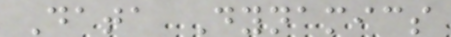Data Dynamics
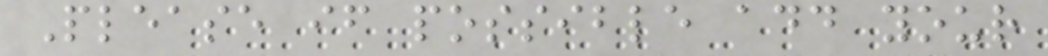Please if possible add your
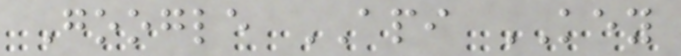Google API KEY
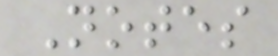Notes
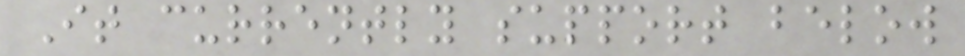It currently support below
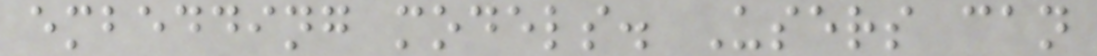embedding models. Users can
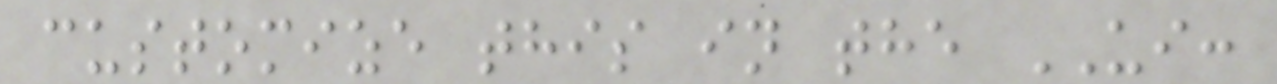customize this in the UI:
